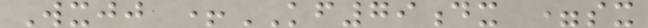Wxjj +KF79dx =sx
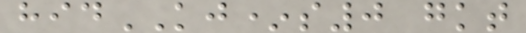hidKJ*s0 gkt
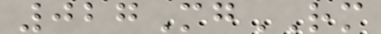027MgRM
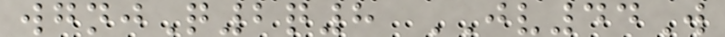wgnjQ2q8 JV44W
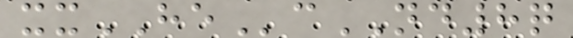xxHEcND8q
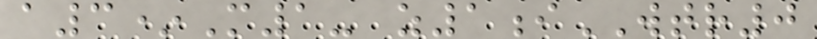a3*M1- z1iWTR0
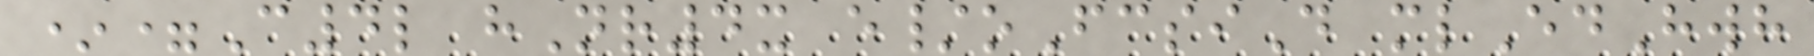*=C4l hNr4x e/oFcsiD mlEdHwh
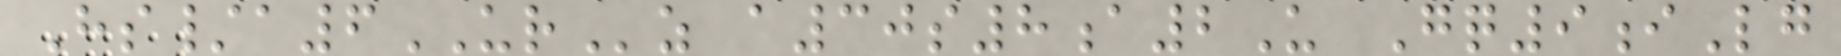Hs/a6URz a30s8a2U Gq9iLg
